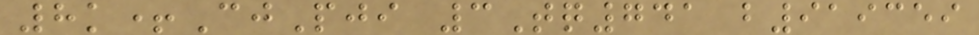8k+CjPji 3Tq741 b919359
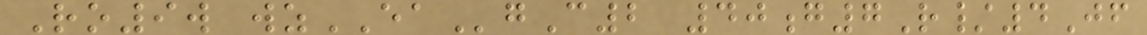Ro9w wzEAgC2 40g7R/4Jf
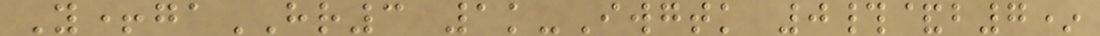Y+gaHR3 1k-Iwgtk 0#&b7*
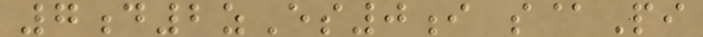7d2zEs0i s@Pi
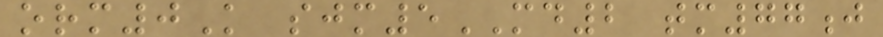orm0K sjm5MD2 tm77j
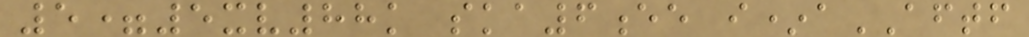5=5xv88k ska6ee i*aAFTF
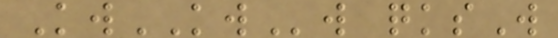KwKWw qksW
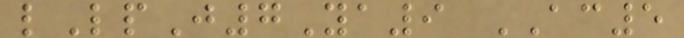lLpJ7Ya9 AC5
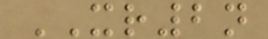XR2n
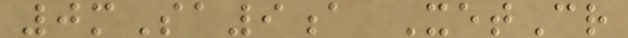0mSa9a XetCr
